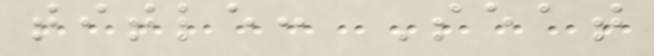title: Seat
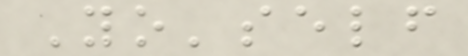Yo'self
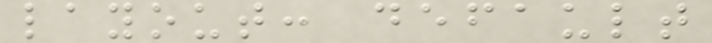layout: default
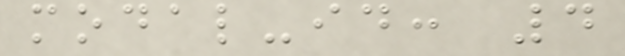modal-id: 4
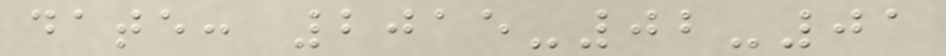date: 2015-02-01
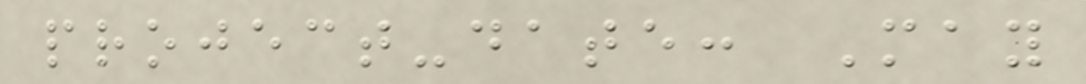project-date: May
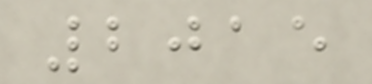2015
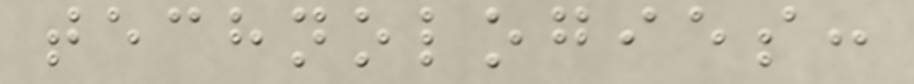technologies:
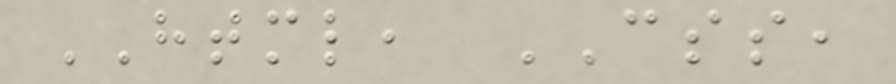HTML, CSS,
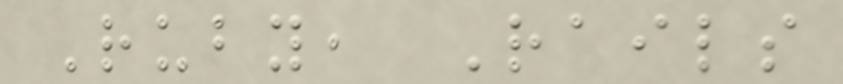Ruby, Rails
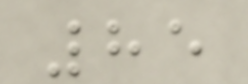85
